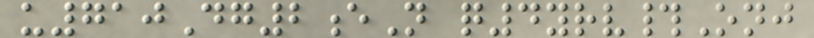u710Dg2eN q4yrv#Onj
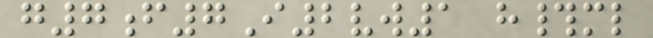g7f7I2vw1 h#ml
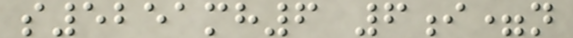s5251mh6 6i=n
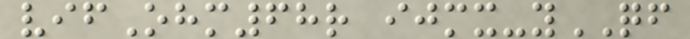vifOhm68r ijmx-yQF
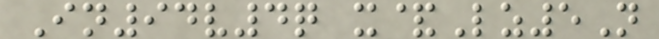In94v4q x&Lz5N
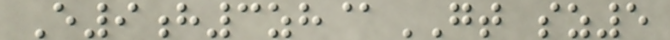E9h3zh@GT sz5
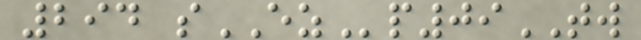294 sEZp09TW
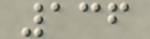136
